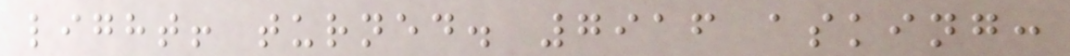light! turned. 7916 asking:
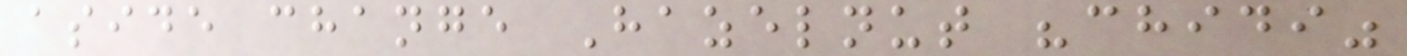aside change Hazelnut "chidi"
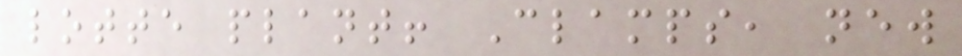lotte plant! Clamps, new
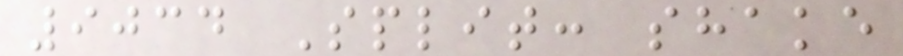9034 Split: shake
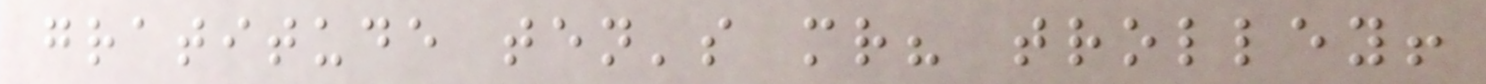gratitude ten's mr? trolley!
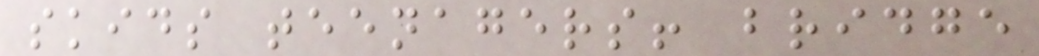skids teenagers! bridge
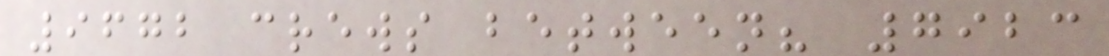9672 crews between? 7923
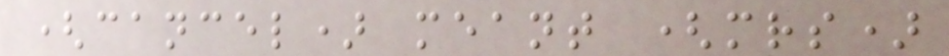(cancel) meant (mrs)
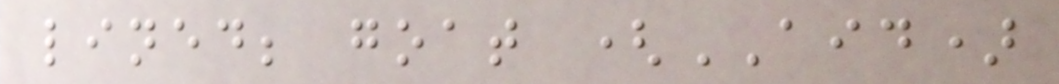lined; goat (AID)
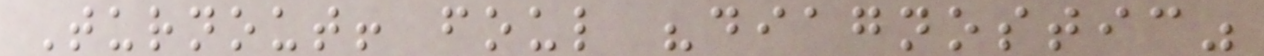Turnout! foul "diagnostic"
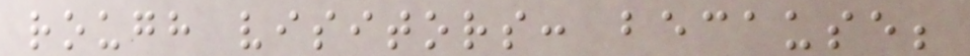rough visitors: because;
